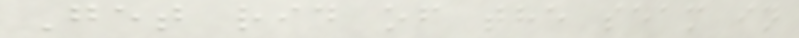Get rid of the seam in
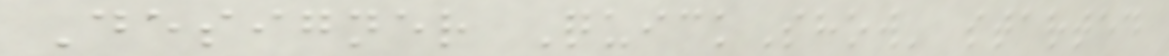Designer QuickShow' started
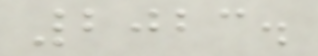2023.
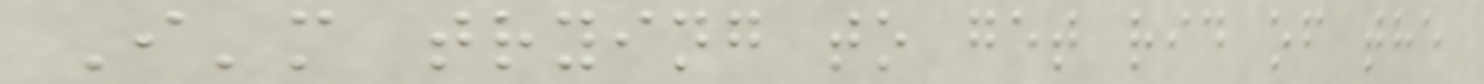I'm trying to get rid of the
